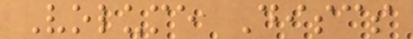Volume Discs
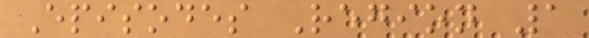Episodes Region 1
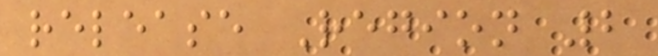release Region 2
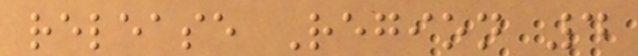release Region 4
